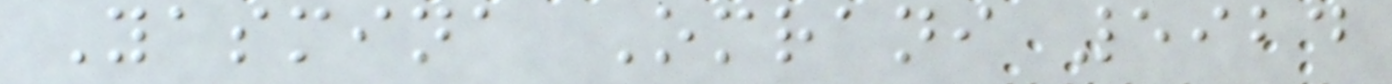Yasmina Omrani 5924
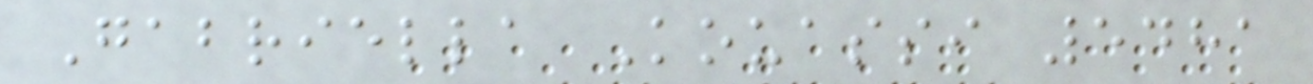Gabriella Kouassi 5481
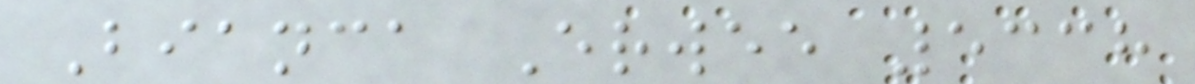Bianca Erwee 5338
